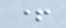+
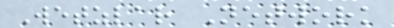Wetzlar Network
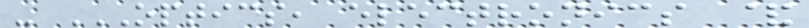- OPTICS, ELECTRONICS &
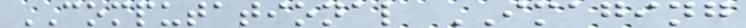COMPUTATIONAL IMAGING
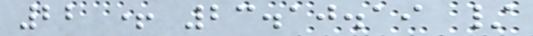22 + 23.10.19 /
